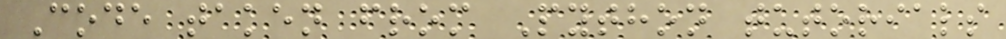Code taken from Python tutorials
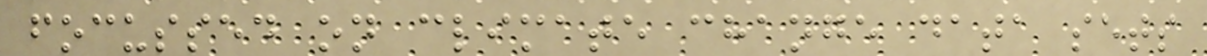focussed on climate change data sets
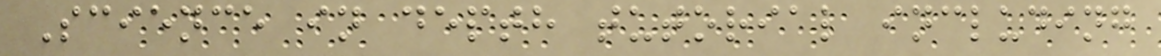Science in depth tutorial including
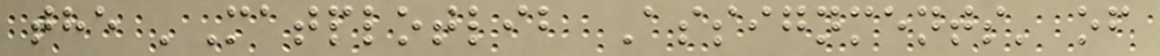the 'Matplotlib Assignments' of
